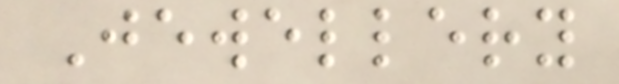Jewellery
